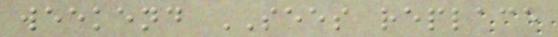weekend SEES replace
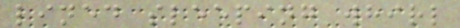lined sleeping whirl
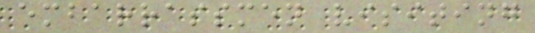embarrassmen visiting
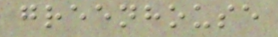greenhouse
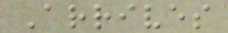Arrives
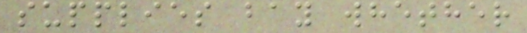supplies bay whether
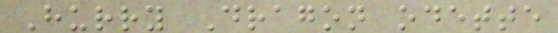Hurry Dragon odette
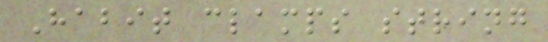Habit clamps string
